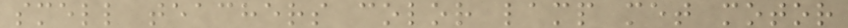smell teachers color lamp met motor
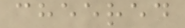cheered
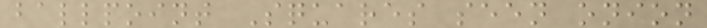ballpoint Squares seen onion
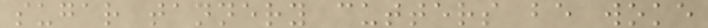sugar tannery cutters be woke
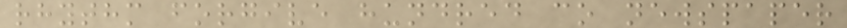rhythm forgive hundred co newspaper
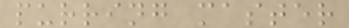purring master
